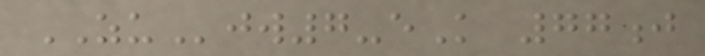ZUjw7-eK 77j
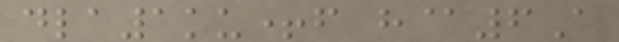dla1ku+f h@6A
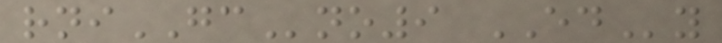rniGCno9 EDy
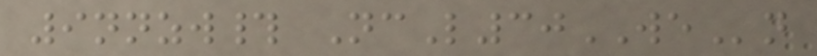9nnzw# NcL30WEn
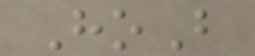HoB
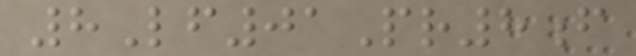8Lf01Pr8f
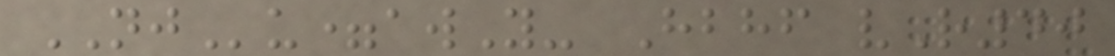NJu=awY- Hbhf vR40
